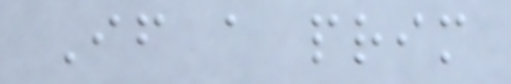If a prim
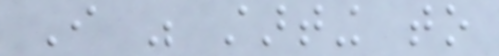I was starting to
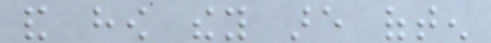and how they are often
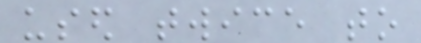used twice to
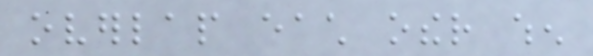overlap each other when
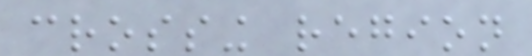crossing region
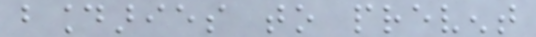boundaries to prevent
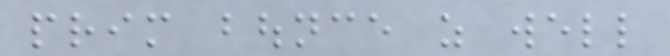prim bounce as well
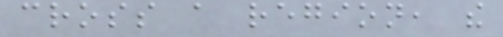cross a region, the
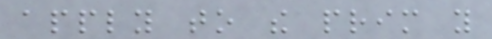apply to the prim you
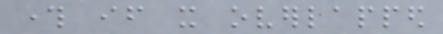through if it overlapped
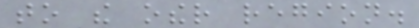to the other region.
